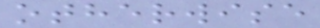otherwise
